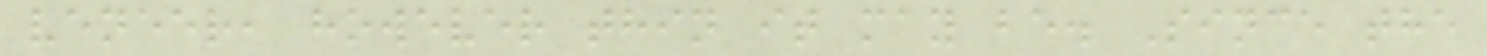veneer, however thin it may be. Since the
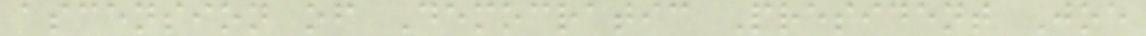ascension of Democratic President Joe
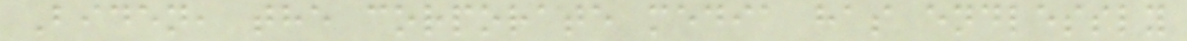Biden, the corporate media has endlessly
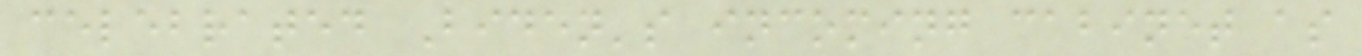celebrated Biden's incoming cabinet as
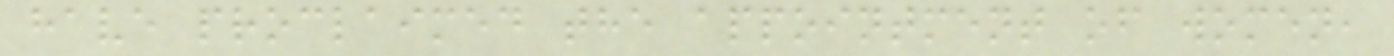have proclaimed the appointment of women,
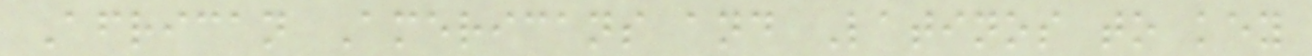African Americans and Latinos to key
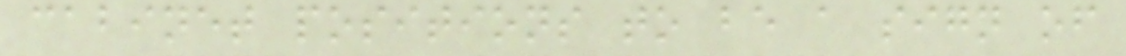cabinet positions to be a sign of
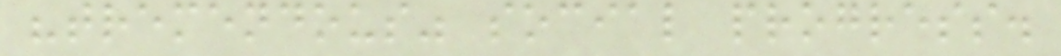"tremendous" social progress.
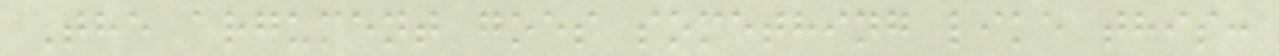The argument goes something like this:
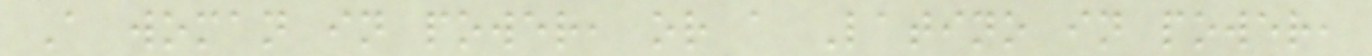A woman in power, or a Latino in power,
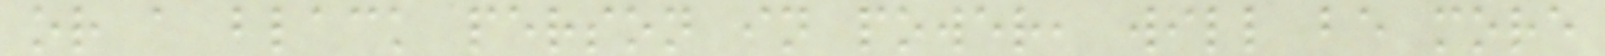or a black person in power, will be more
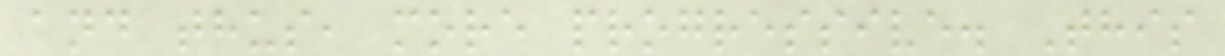and thus, more progressive. This
